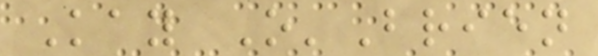Kay O'Brien
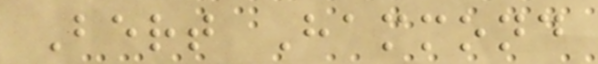Bert Hammond
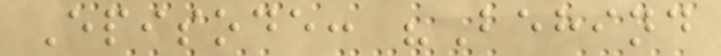Episode: "Behind
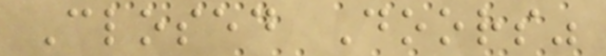Closed Doors"
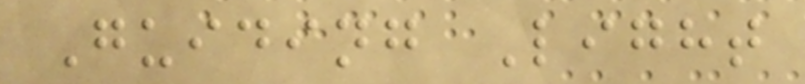Guiding Light
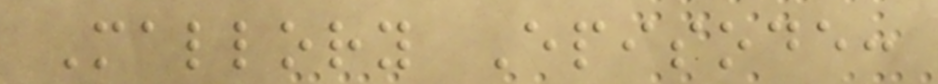Mallory Episode:
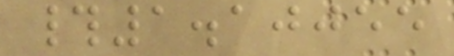#1.10055
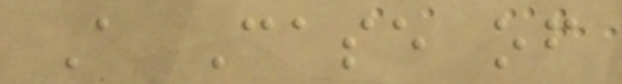A Case of
